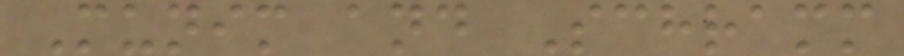Munim and Schramm
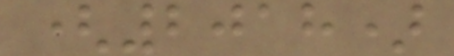(2018)
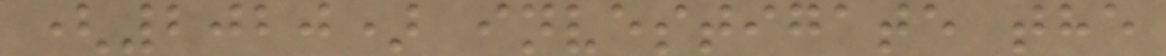(2020) investigate the
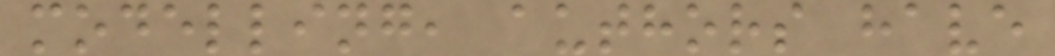modelling, authors have
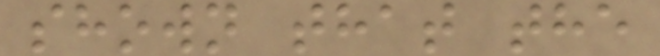shown that the
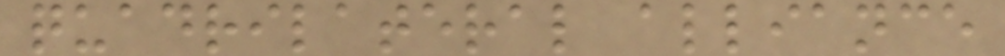quadrilateral alliance
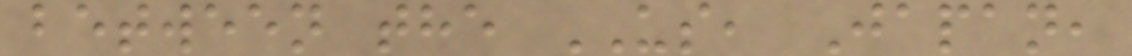between the US, Japan,
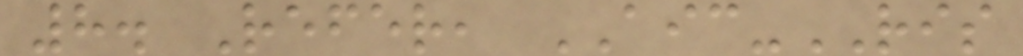8. Refer, AIC-RIS
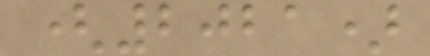(2021)
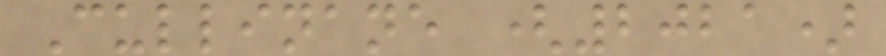Cullinane (2021)
